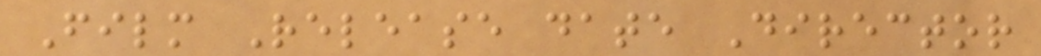Film Release date Director
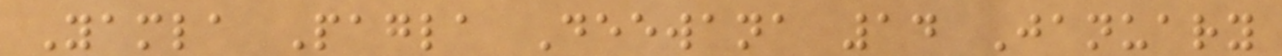Yamla Pagla Deewana 14 January
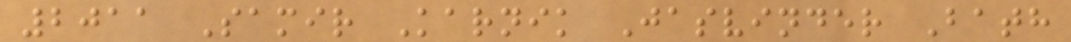2011 Samir Karnik Jasvinder Bath
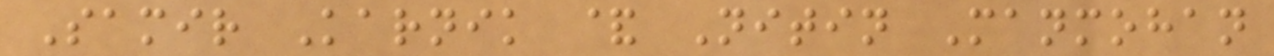Samir Karnik & Nitin Manmohan
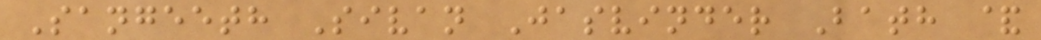Sangeeth Sivan Jasvinder Bath &
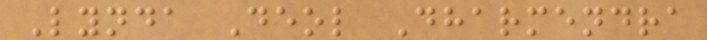Lynda Deol Dharmendra
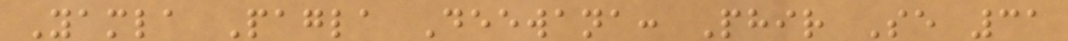Yamla Pagla Deewana: Phir Se 31
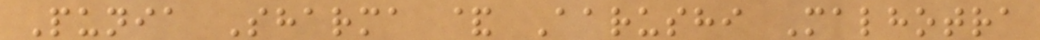Punia Sharma & Aarushi Malhotra
